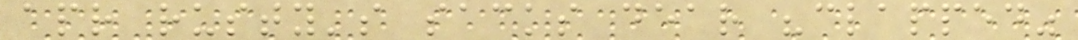apr rusty's sacks dear "clapped"
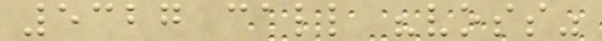5327 call "voss"
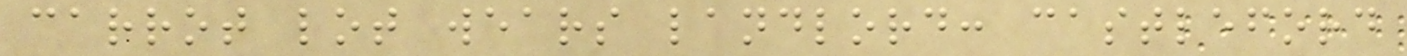carrot lot wears landlord: castleford
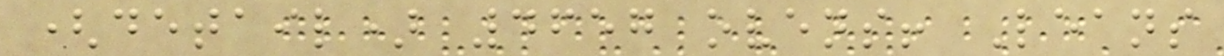(detail) 4657 ovens! Leans
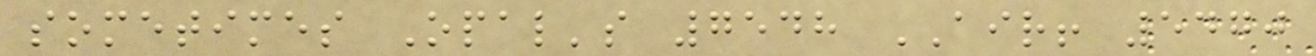sometimes Opal's 7548 AIR! 5470
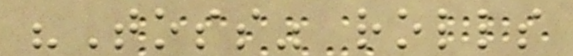"Toss" rolls
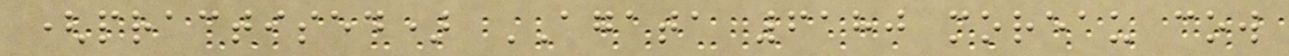(practised) AGATA 6180 moreau cow
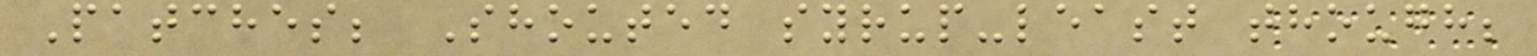Patches; Shouted syrup-least though;
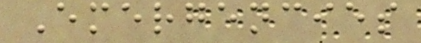Emergencies
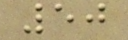50
